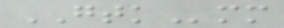GTKmm
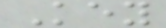Key
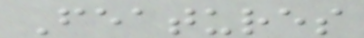Features
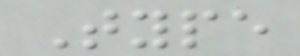Type
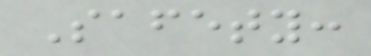Safety:
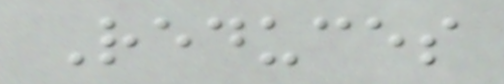Reduces
